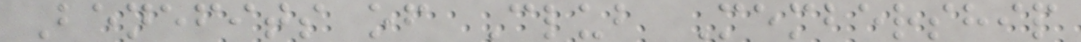Benefits of Club Membership
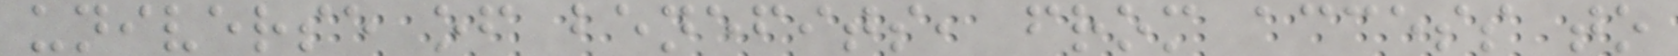universe of benefits, from access to
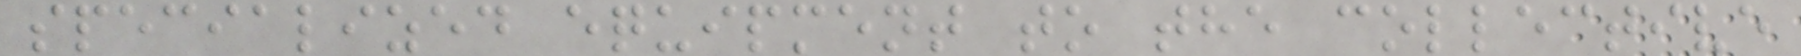specialized equipment to the collective
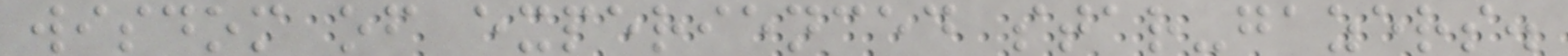wisdom of experienced star-gazers.
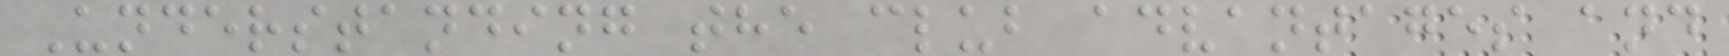Understanding the club advantages and
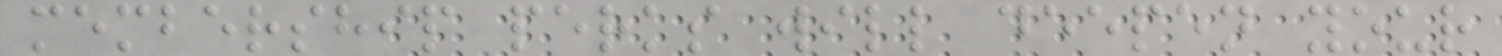membership perks will deepen your
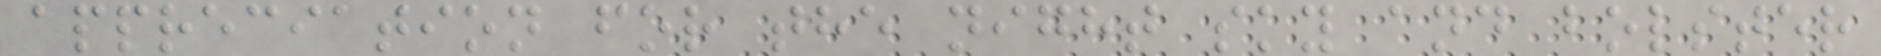appreciation for the night sky and bolster
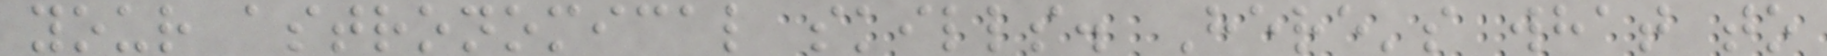your astronomical skills. Here's what to
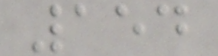154
